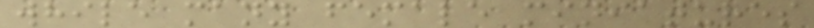while many female miniatures
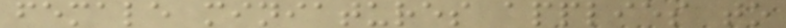female miniatures applies to
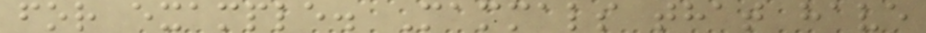for example. Mammals that have
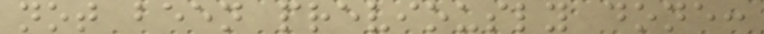not been previously done:
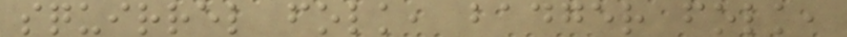squirrel folk, badger folk,
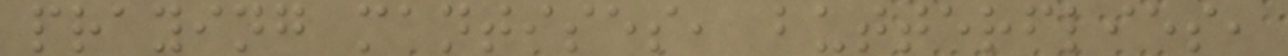praying mantises, butterflies,
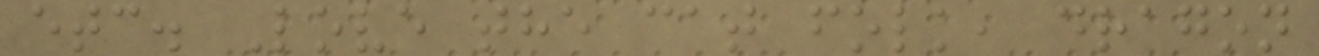etc. Love the cat folk, dragon
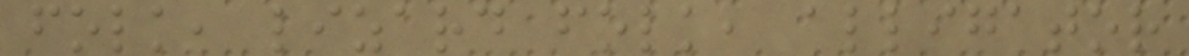folk, lizard folk, alligator
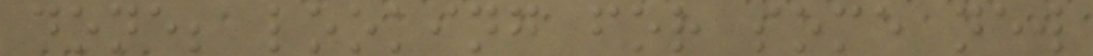done; looking for some new
